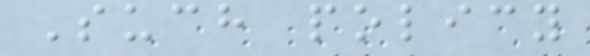Such policy
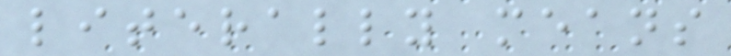literally means
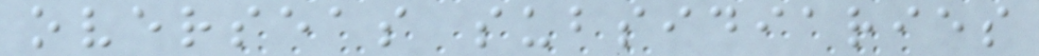overseas subsidiaries
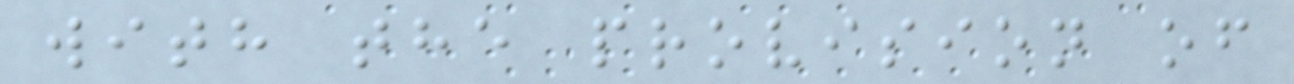with the provision of
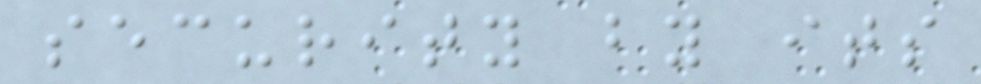security by its
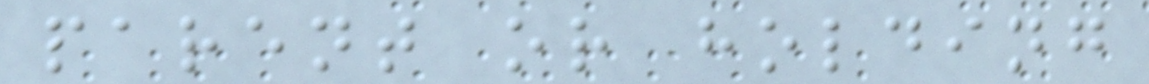parent or holding
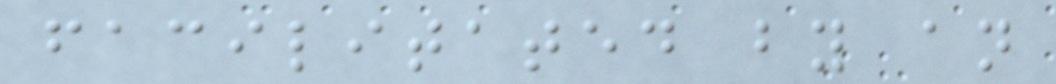facilitated by an
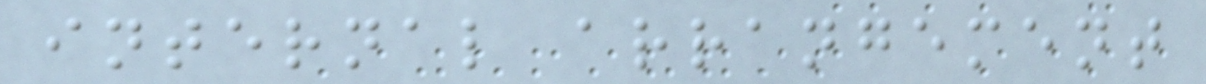internal arrangement
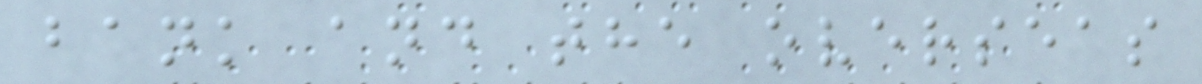bank and the overseas
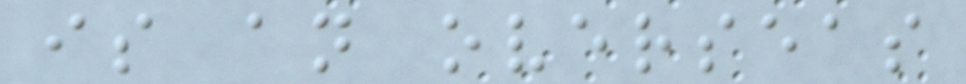is an overseas
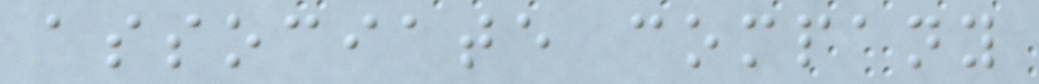associate company
